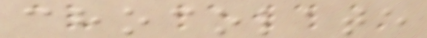chocolate
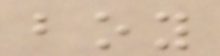boy
